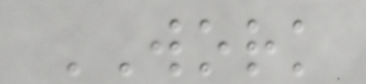WORK
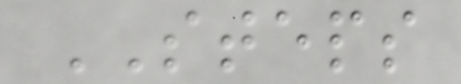STEPS
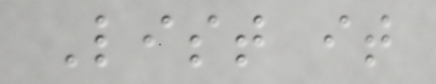List it
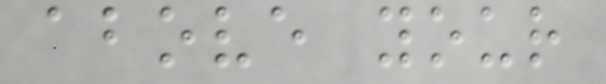above your
